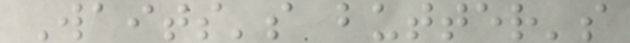Waits's butter's
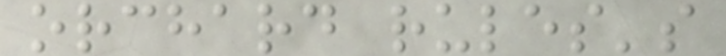orchard rules's
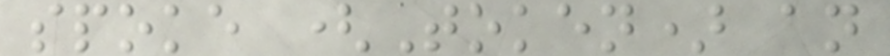spoke (Token) an
